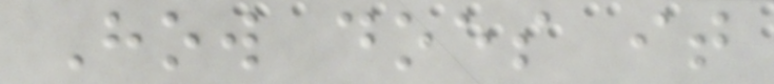How does it
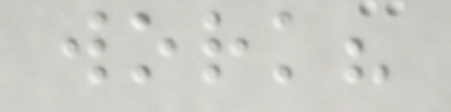work?
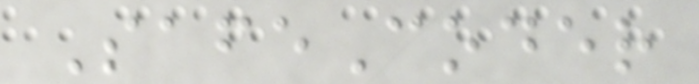SafeCoder
